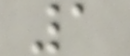1
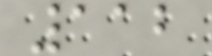112
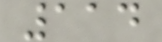114
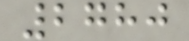2780
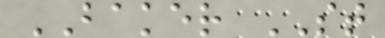BAKER ST
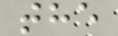the
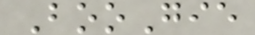BooGie
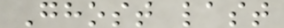Ghost last
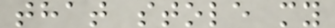that stole my
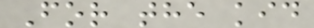For the kid
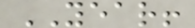YEAR!
